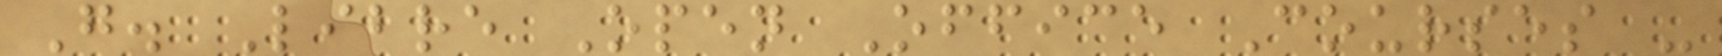G. Libre Open Office Courses -
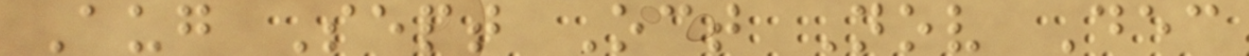Aug Sept Oct Nov Dec
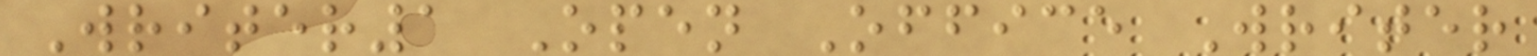Writer1 Open Office Writer
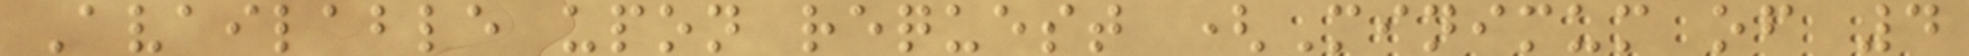Available upon request (Minimum of 4
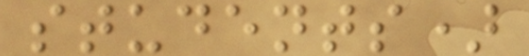students)
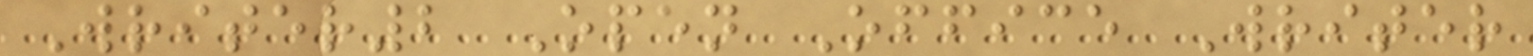Writer2 Open Office Writer
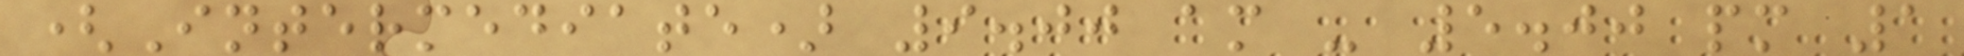(Intermediate) 9.00 am - 5.00 pm 1
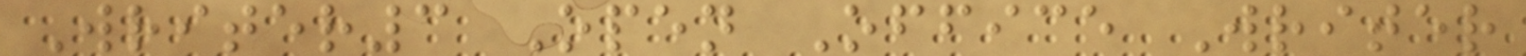Writer3 Open Office Writer
